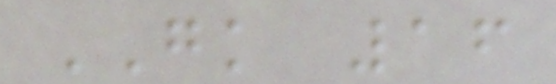GK 16
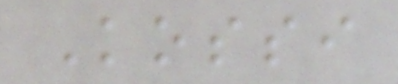Kossi
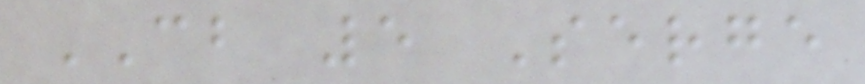CB 5 Serge
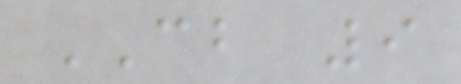CB 9
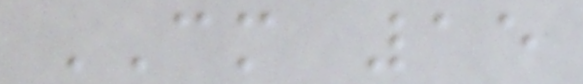CM 15
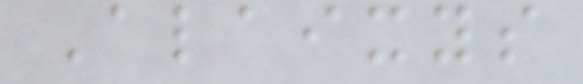Alaixys
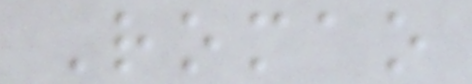Romao
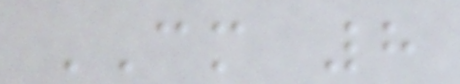CM 8
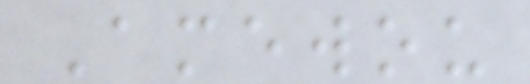Amewou
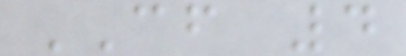CF 4
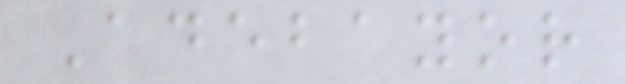Adebayor
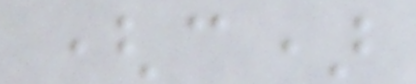(c)
